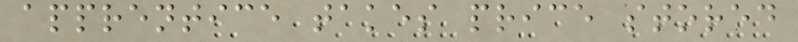apprentice takes price stored
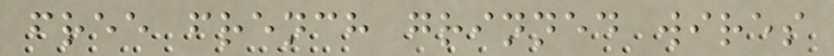free french grinned wires
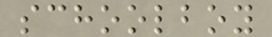schoolboy
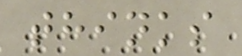thinks
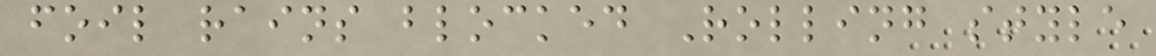foil rains blocked Rolling style
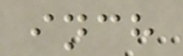inch
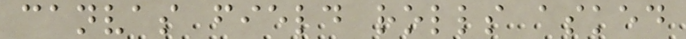canvas field rolls asked
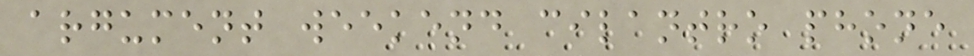argument weekend cilantro phone
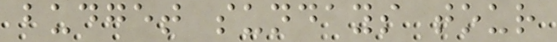budget sundays tour
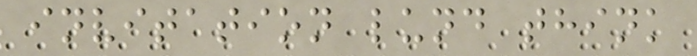invitation lund think
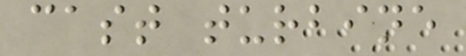cast turbine
